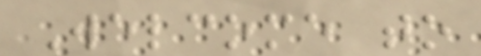Welcome to
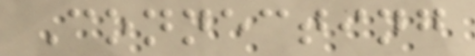Connecting
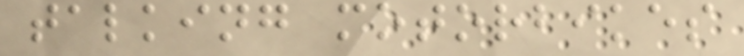talking motorbikes
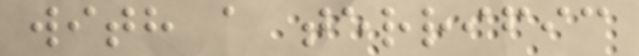with a terrific
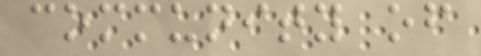community of
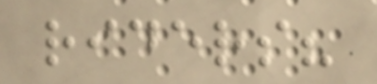riders?
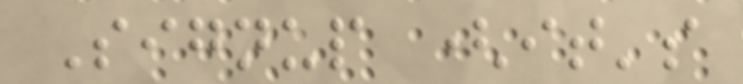Signup (it's
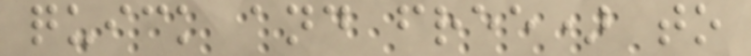quick and free) to
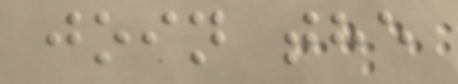join the
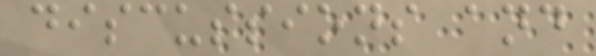discussions and
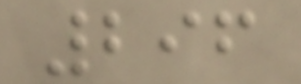296
